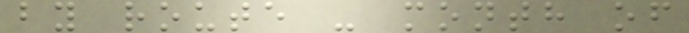by route - month of
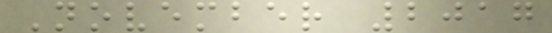November 2017
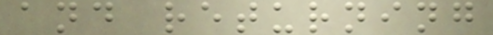and returning
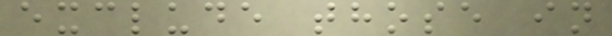exclude those in
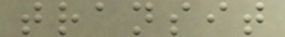transit
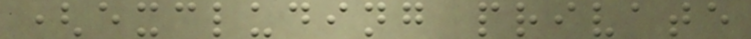(excluding private
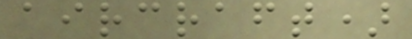aircraft)
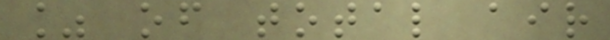% of total air
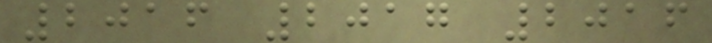2016 2017 2016
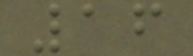16
